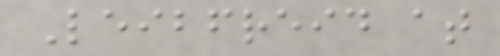Leibfreid at
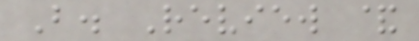B. Review &
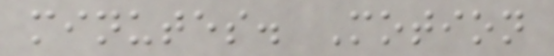minutes. Motion
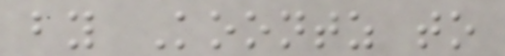by Koontz to
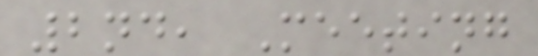2nd, Meeting
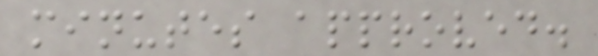minutes approved.
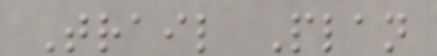Trail Plan
